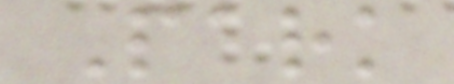Park
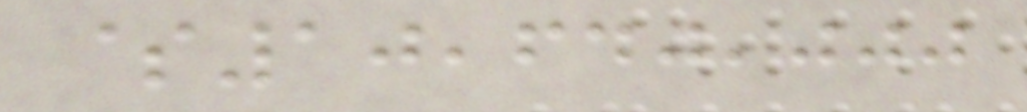$10,640,000
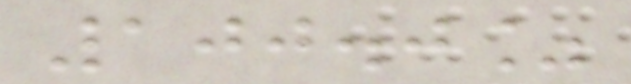100.0%
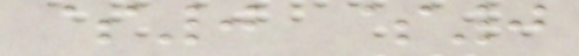$0 $0
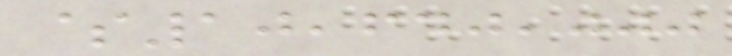$10,640,000
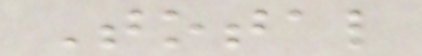Total
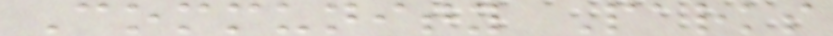Community Parks
